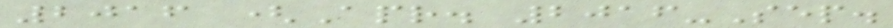2016 (Apr. 2016-Sep.
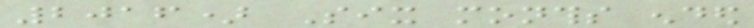2016) Six months ended
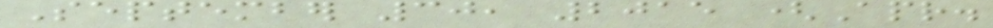September 30, 2015 (Apr.
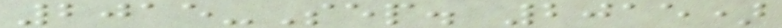2015-Sep. 2015)
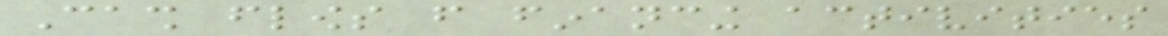Cash flows from financing activities
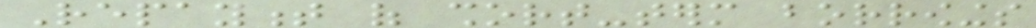Repayment of short-term borrowings
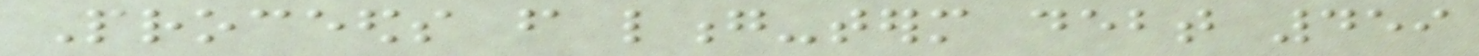Proceeds from long-term debt 459
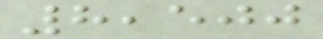8,500
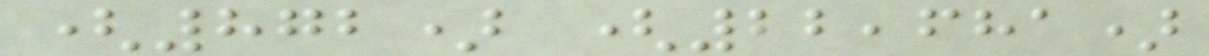(872) (22,681)
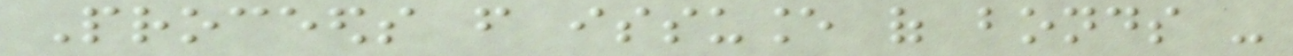Proceeds from issuance of bonds -
